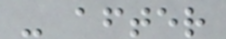- after
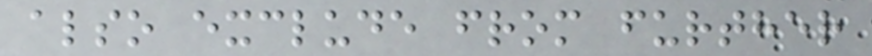also exclude from further
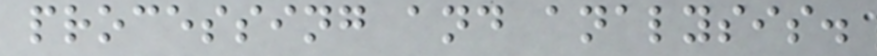processing and analysis.
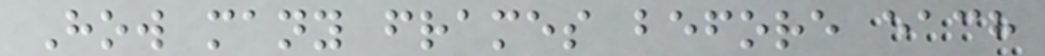How many frames before each
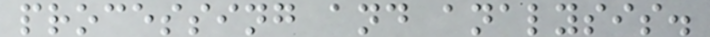processing and analysis.
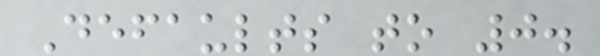Defaults to 0.
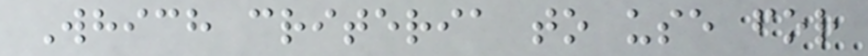Which criteria to use for
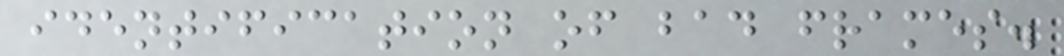identification of bad frames.
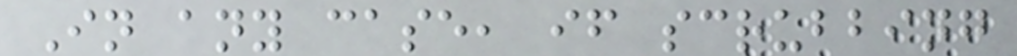In any case, if scrubbing
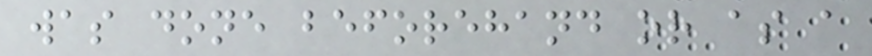was done beforehand or as a
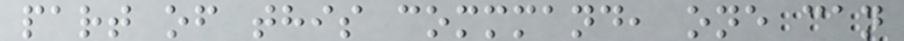part of this commmand, one can
